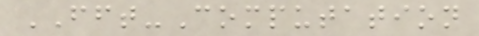FFT-Computation
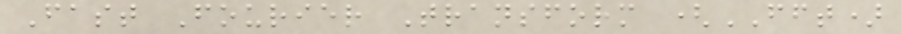Fast Fourier Transform (FFT)
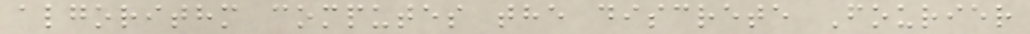algorithm computes the discrete Fourier
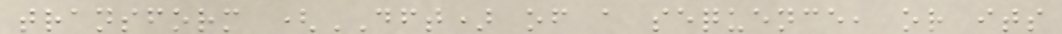transform (DFT) of a sequence, or its
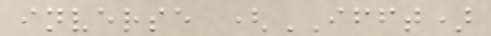inverse (IFFT)
